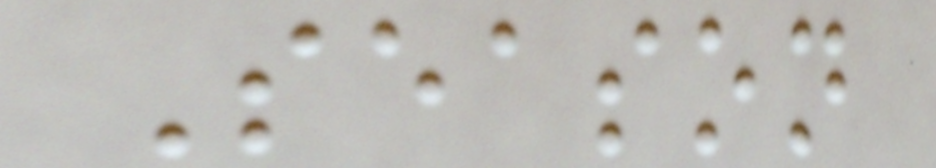Season
